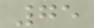75
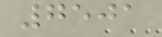7501
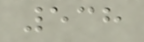538
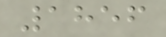1856
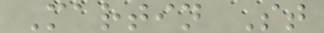Martin St
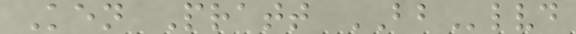Ken Pratt BBlvd
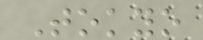Tokyo
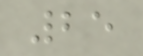25
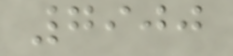7900
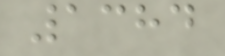1384
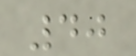40
